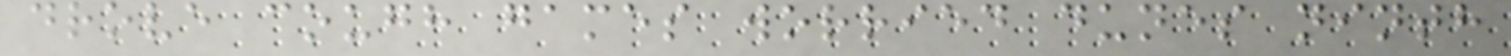drove cough games worried dunes ninth
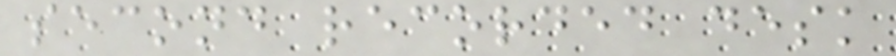second recorded desk
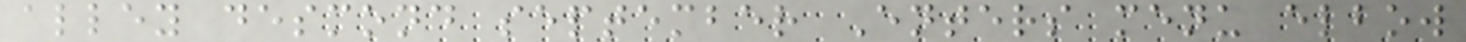alley desmond september Enters menu elbow
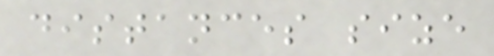distances size
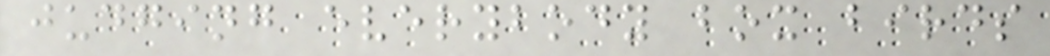judging everybody box birds
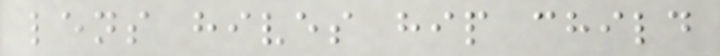lens hives hip child
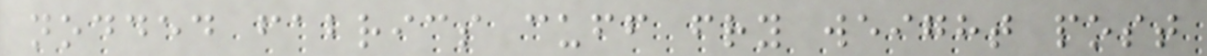nodded fabrics cuff fry weight post
